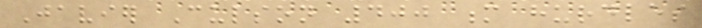Javier Culson 400 m hurdles
